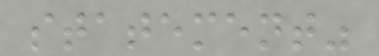statement"
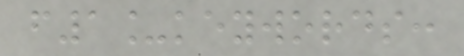f1_keywords:
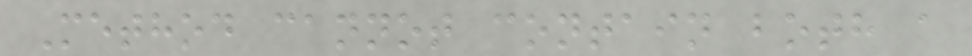Method cannot contain both a
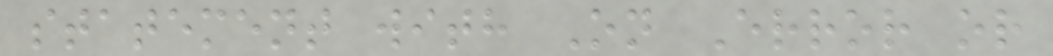statement with On Error or
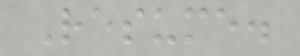Resume.
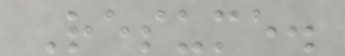Resume.
